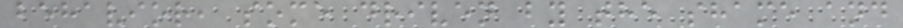behavior, some driven by the shame and
